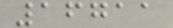16711
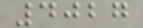4027
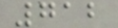712
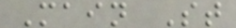Main St
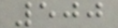500
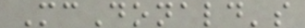McDonald's
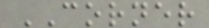CORNER
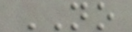NO
